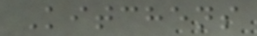Kitchens
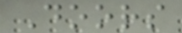Doors
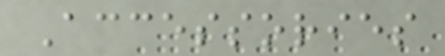Accessories
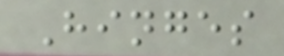Hinges
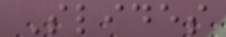Slides
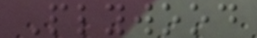Plywood
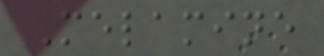Melamine
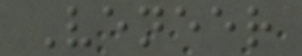Veneer
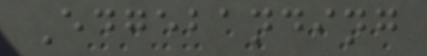Edgebanding
